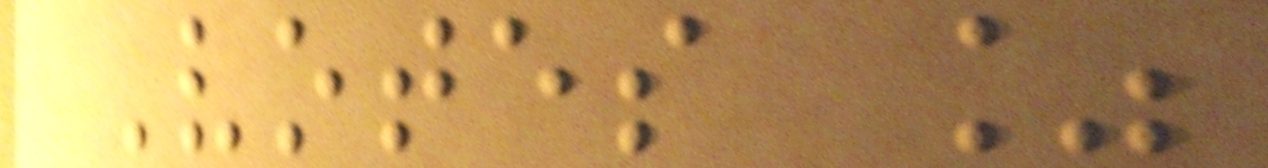Votes %
